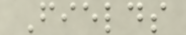Fields
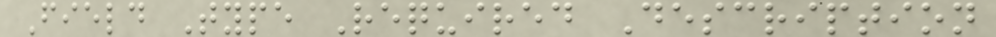Field Type Required Description
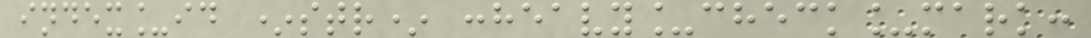index_id *str* :heavy_check_mark:
